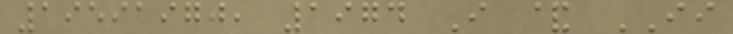19591970, 1974 I & II
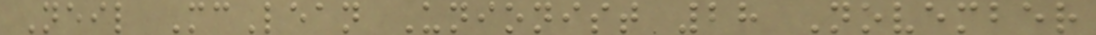Neil McLean Unionist 28 November
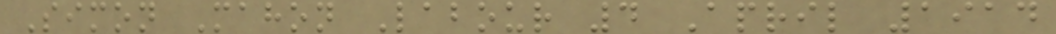Simon Mahon Labour 4 April 1914
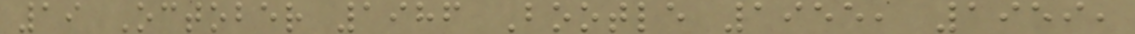19 October 1986 Bootle 1955, 1959,
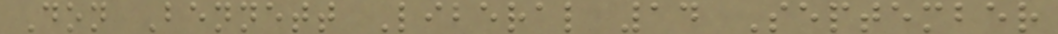Don Bennett Liberal 14 September
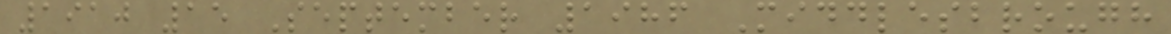1910 15 September 1986 Middlesbrough
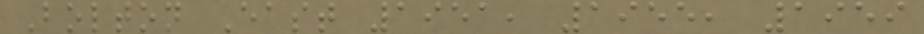Bolton East 1951, 1955, 1959
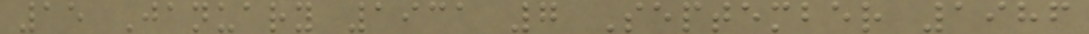15 January 1931 7 September 1986
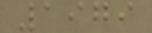1979
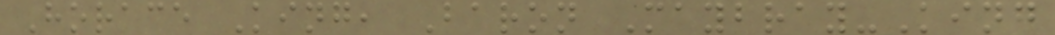Horace King, Baron Maybray-King
